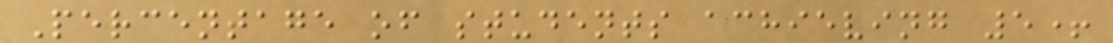Percentage of students achieving 5+
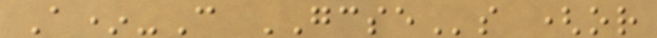A*-C GCSEs (or
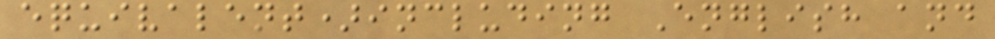equivalent)including English and
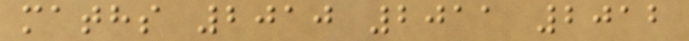maths 2010 2011 2012
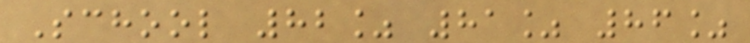School 82% 81% 86%
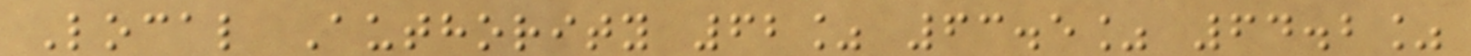Local Authority 62% 63.5% 64.2%
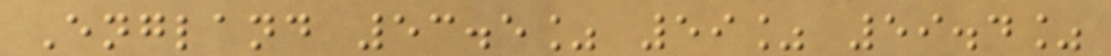England 53.5% 59% 59.4%
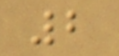2
